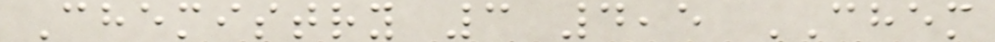Chemistry 3 4,5 CHEM
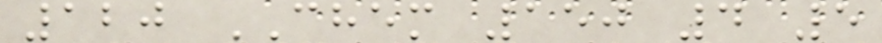120 CHEM 150 4 5
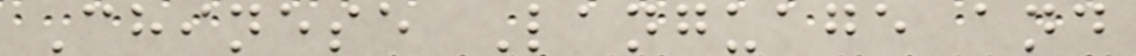Chinese Language and
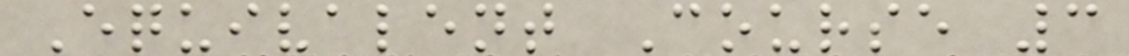Equivalent Course 3
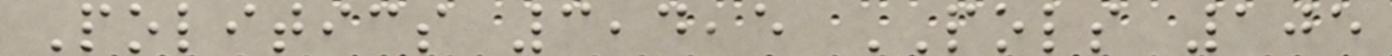Politics 3,4,5 POLS 105
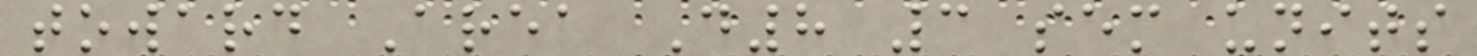toward Area D8 3 sem units
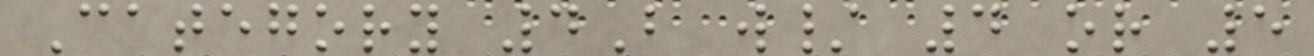Category 4B w/ 4 or 5
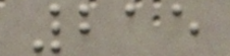215
